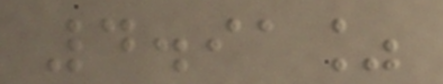4.91%
